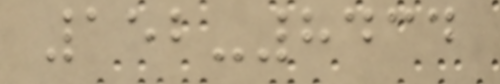152-8434
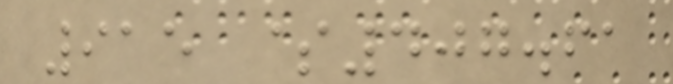915 $407.61
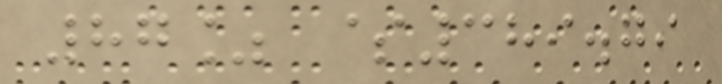87% $389.79
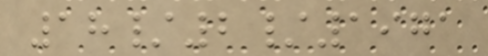18/2/1971
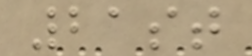21st
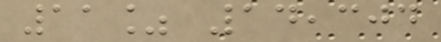11% 14,304
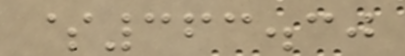$363.30
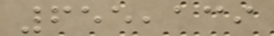655,139
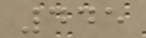445
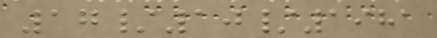17/10/1981
